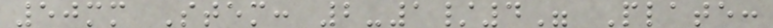50mm Stem: 2-1/4" Plate:
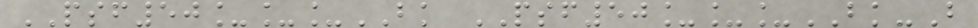PSF50___BK PSF50___BK-B
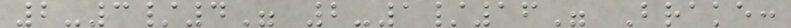2-3/4" 2-1/16" Brake:
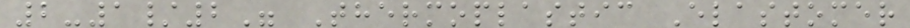2-1/2" Thermoplastic Elastomer
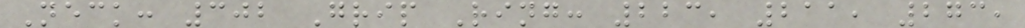Neck: 302 Grip Ring: 223, 211, 273,
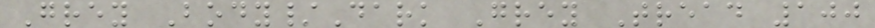Grey Body/Dark Grey Tread 100
